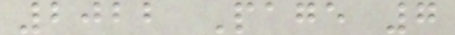2022 Page 7
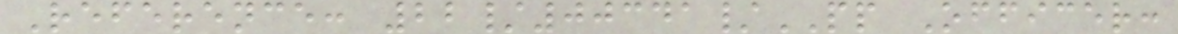Reference: 22/00341/PP Officer:
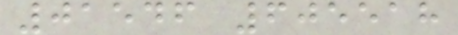01546 605518
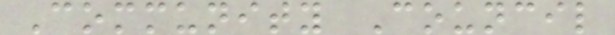Community Council
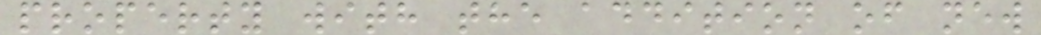property with the addition of new
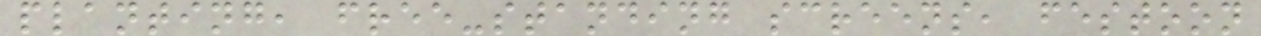planting, free-standing screens, festoon
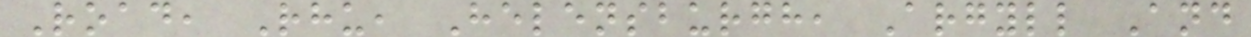Road, Rhu, Helensburgh, Argyll And
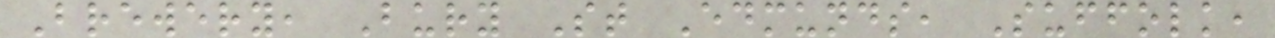Brewery, Bury St Edmunds, Suffolk,
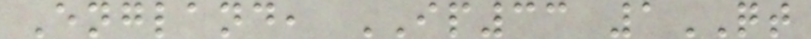England, IP33 1QT
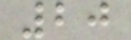20
